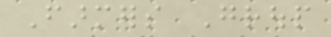Farmers Group
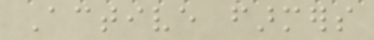Active farmers
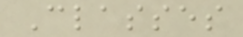Classes
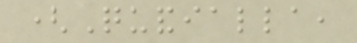(Quandialla,
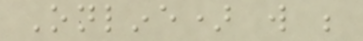Online) will be
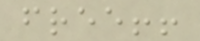free!!
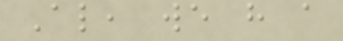Also, we have a
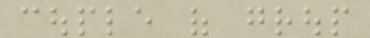couple of group
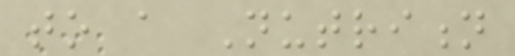to a Nutrition
